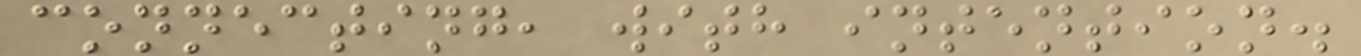connecting, with intention.
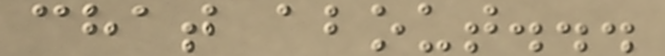chat about...
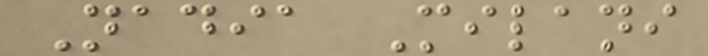Nadia Milani
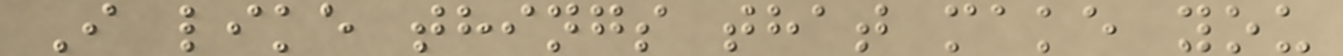I like things that make you
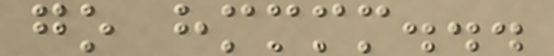go hmmmm...
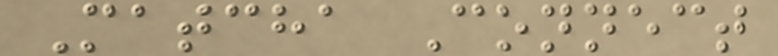Matcha Connect
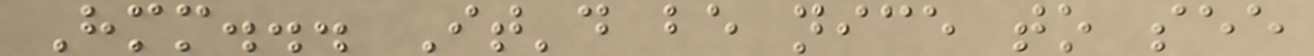Hmm... It'd be nice to see
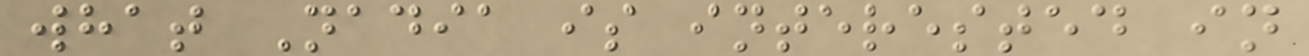what Nadia is interested in
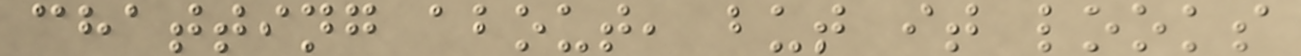chatting about, but it looks
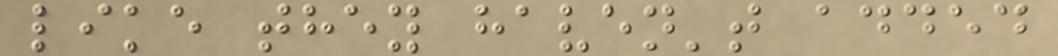like they haven't added
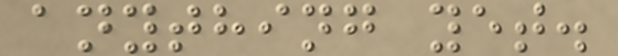anything yet.
